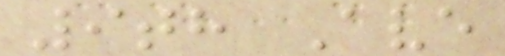9th Ave
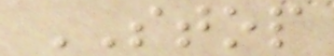STOP
